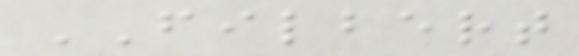FILBERT
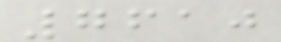7610
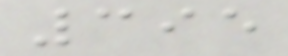395
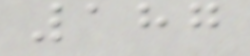187
